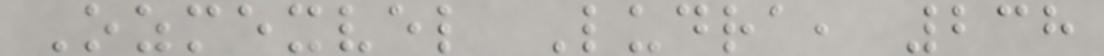Ozmexvel Ludra, 238
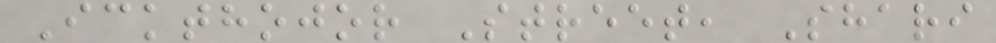Ickthojor Street, Shari
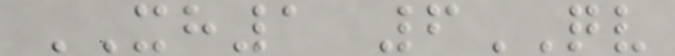XH1 6QV
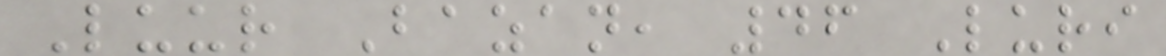Luur Bazan, 46 Luri
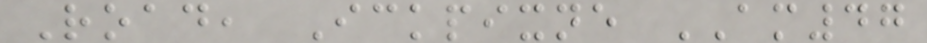Road, Ickpixne AM47
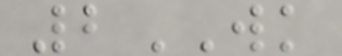2WK
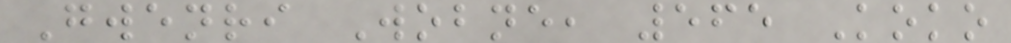Gwenri Wobne, 565 Koko
